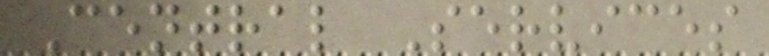Central Services
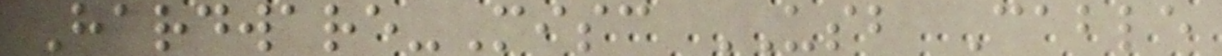Hardware-Misc USB Cable
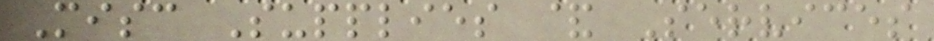Misc Supplies & Services
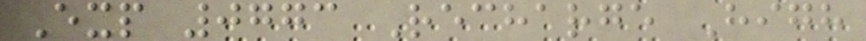Exp 0773 Recharge High
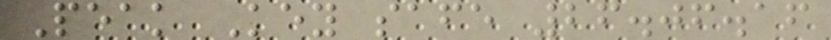Peak Key safe 26.06.16
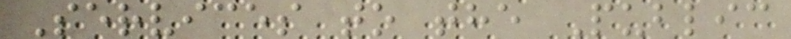Services to the Public
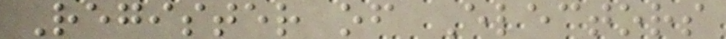Register of Electors
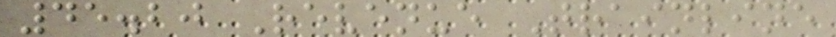45.20 Revenue Trainline
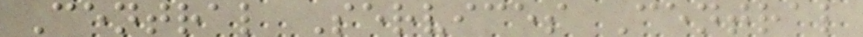Central Services Central
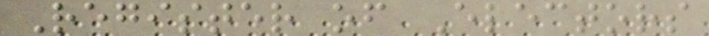Register of Electors
